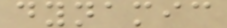dynamic
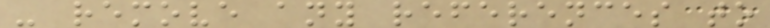- remove any references to
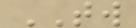TW
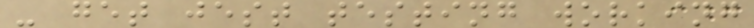- get jest testing working
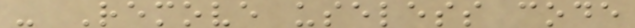- Remove useless code
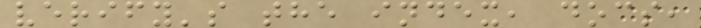verify's the index, docs,
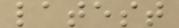latest
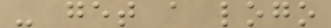- get a logo
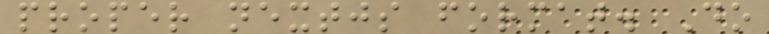proper nextjs format. Do
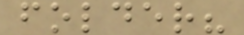folder?
